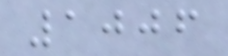1006
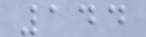144
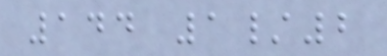144 1/2
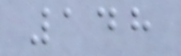148
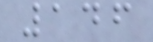146
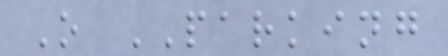O PARKING
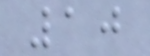10
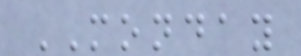MONDAY
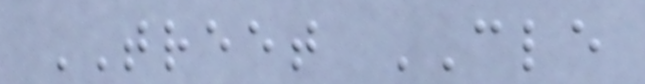TREET CLE
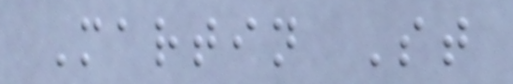Martin St
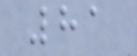81
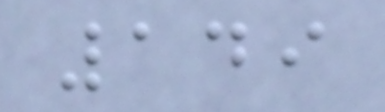149
